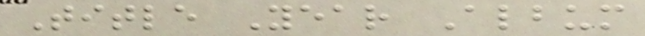Title Year Album
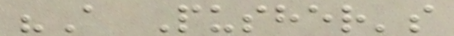"A Pusher's
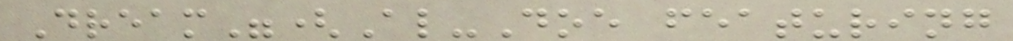Dream"(Al-Doe featuring
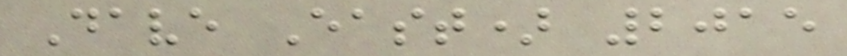Dave East) 2015
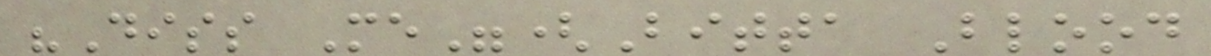"Diss Me"(Bitta Blood
